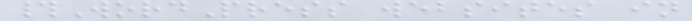#WordPress websites in
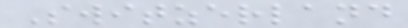Switzerland
